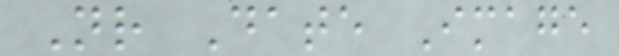Nr Date Image
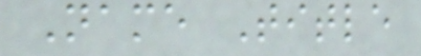Name Title
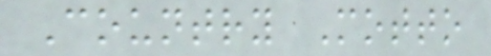Country Motto
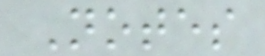Notes
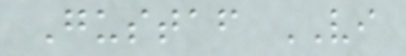Gustaf VI
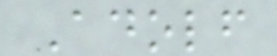Adolf
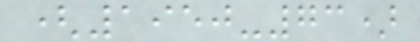(1950-73)
